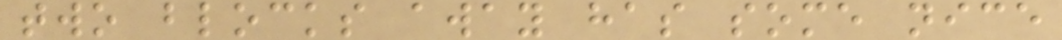two blocks away has some nice
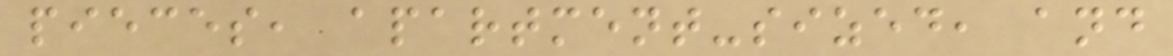pieces, apartment-sized, and
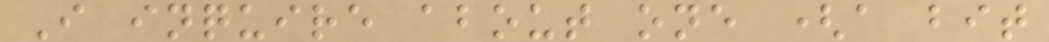I inquire about one (a bit
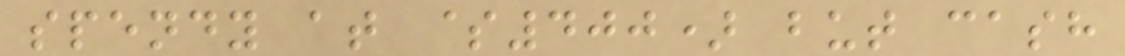spendy at $400) but cash
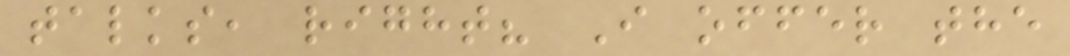talks, right? I offer the
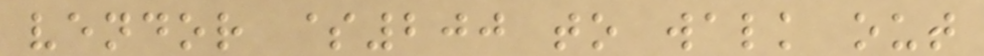vendor $200 to walk out
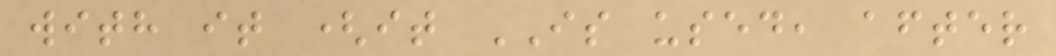with it (it IS used, after
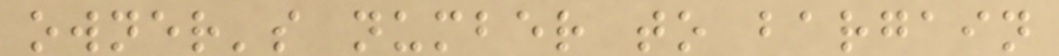owner's number to bargain
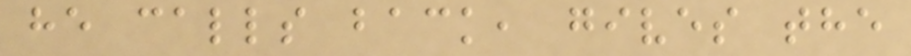he calls back, gives the
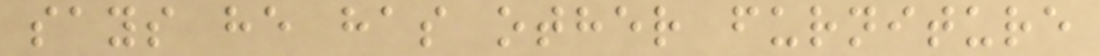says he has other furniture
